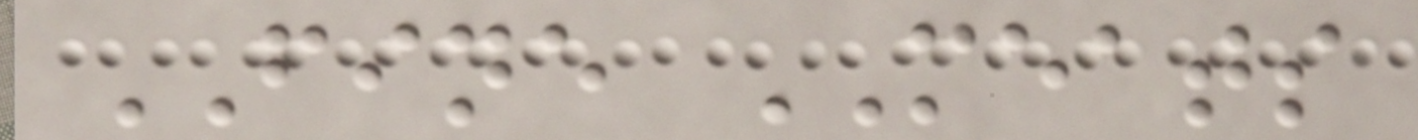FINE MEATS
